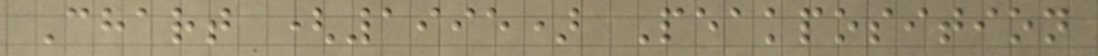Chart (1995) Peakposition
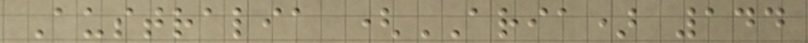Australia (ARIA) 144
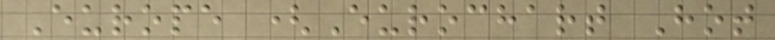Europe (Eurochart Hot
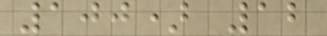100) 12
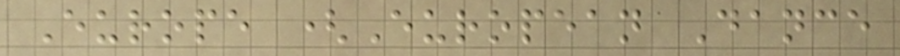Europe (European Dance
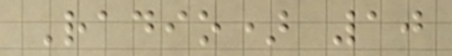Radio) 10
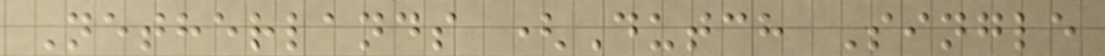Netherlands (Dutch Single
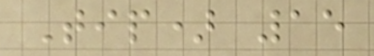Tip) 15
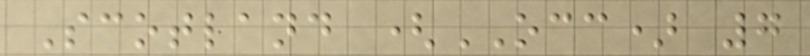Scotland (OCC) 7
